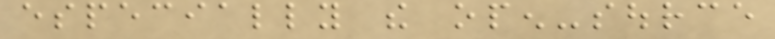especially the open-source
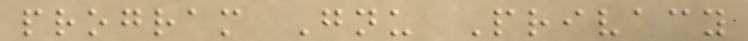program Gnu Privacy
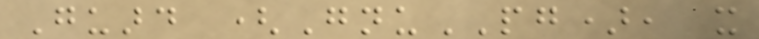Guard (GnuPG), it
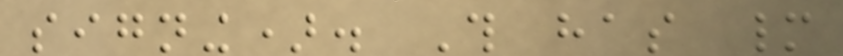signing). This has many
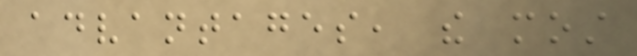advantages, the most
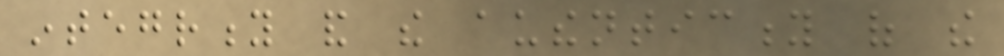integrity and the authenticity of the
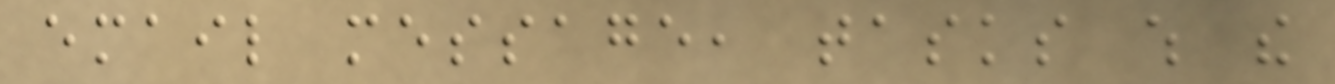email message, tasks which the
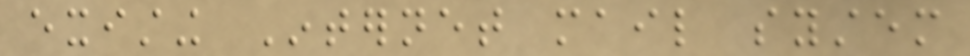existing Internet mail system
